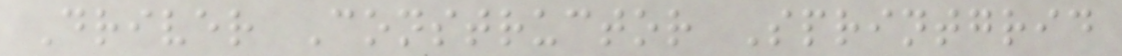Driver Constructor Sprintgrid
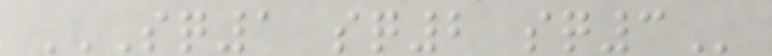SQ1 SQ2 SQ3
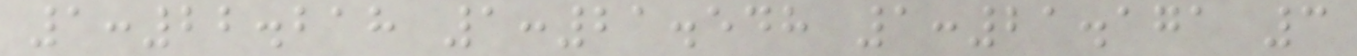1:22.218 1:21.548 1:21.171 3
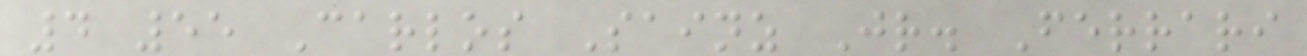4 55 Carlos Sainz Jr. Ferrari
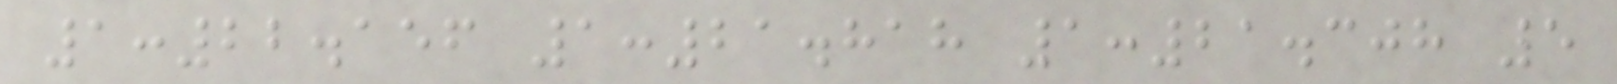1:22.156 1:21.818 1:21.308 5
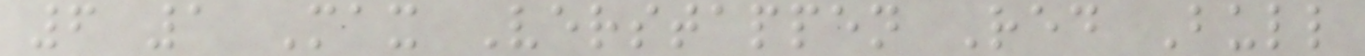6 1 Max Verstappen Red Bull
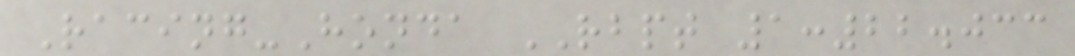Racing-Honda RBPT 1:22.033
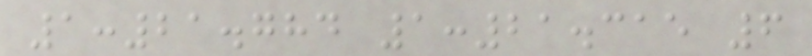1:21.784 1:21.315 6
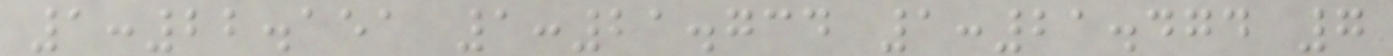1:22.151 1:21.734 1:21.474 7
